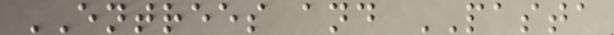ENTREES and PASTA
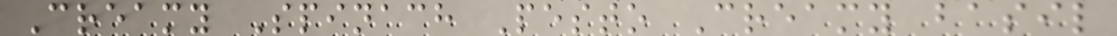Creamy Spinach Pesto Creamy basil
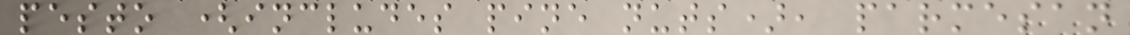pesto (includes pine nuts), parmesan
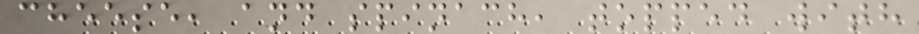cheese, and spinach, topped with
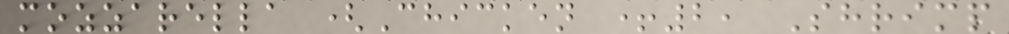mozzarella (Chicken +2, Shrimp
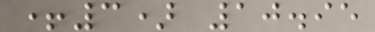+3) 10.95
